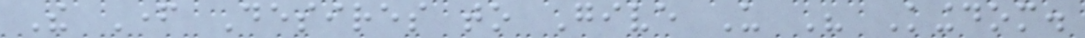The Father Desires to Give Us His Kingdom.
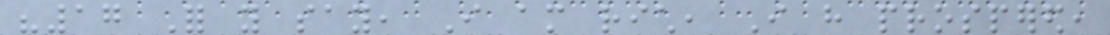"17 For you say, I am rich, I have prospered,
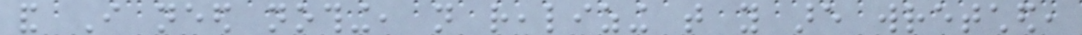and I need nothing, not realizing that you are wretched,
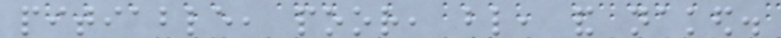pitiable, poor, blind, and naked.
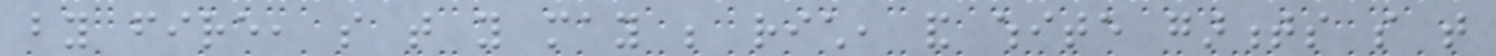by fire, so that you may be rich, and white garments so that
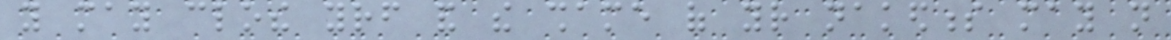you may clothe yourself and the shame of your nakedness may not
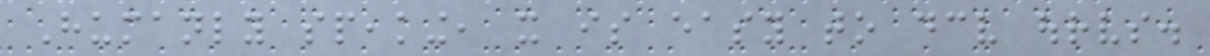Humanly speaking, it is easy to deceive ourselves.
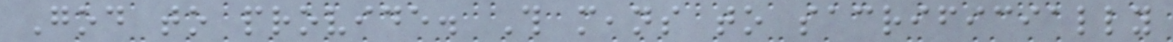God to provide. This means to sacrificially
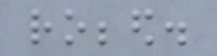robbed.
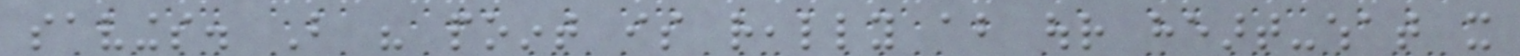savings. But his point is really about our heart-what it
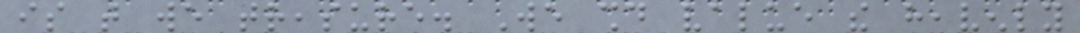is that we treasure. We should value the heavenly
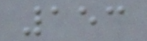153
